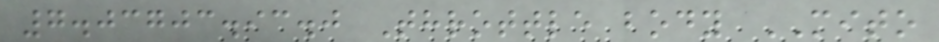7.03703.93.0 Throttle body MITO
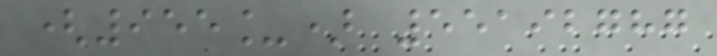(955_) 55192787
